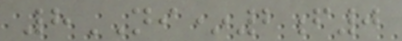8NI*2f0
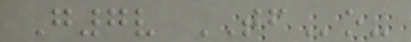G7v TFo-
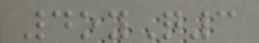4oyQ3
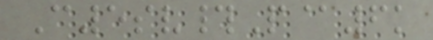C5sv#P@6k
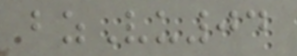bzVu04
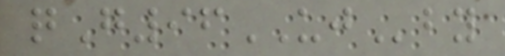qG96UJby
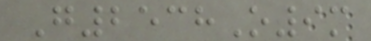G2538O9m
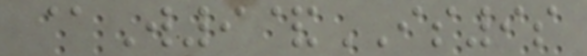@W9&IS9s
